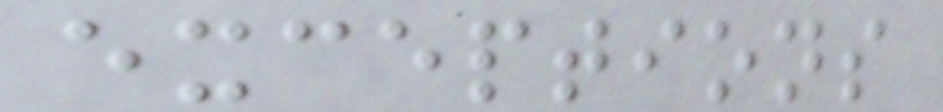exceptions
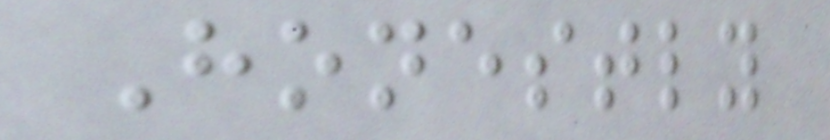Honestly
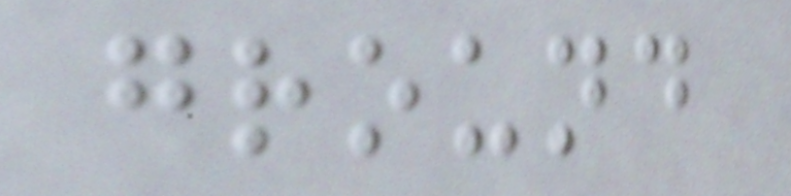ground
